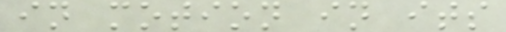in motion in its
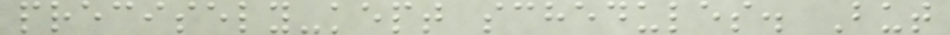precisely-kept schedules. But
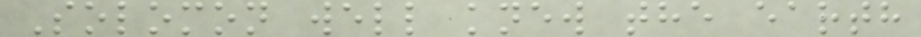Solomon well knew the earth
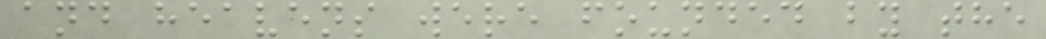and heavens were founded by the
